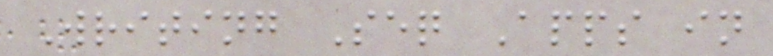Writing Seq Apps in
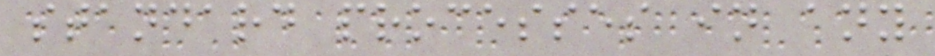standard processes in any
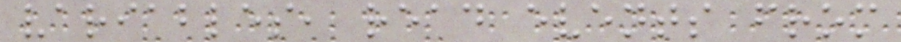variables, read events from
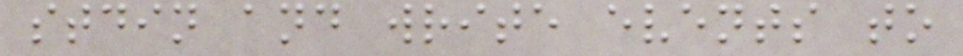stdin and write events to
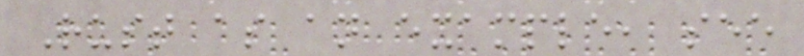Rust as an example, see
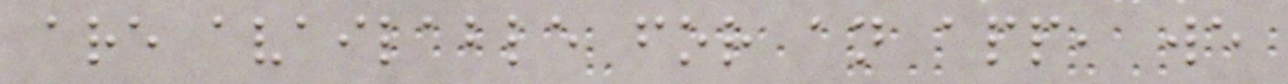are available for an app, we
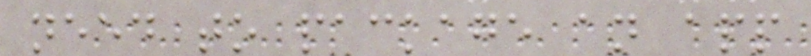need to package an app
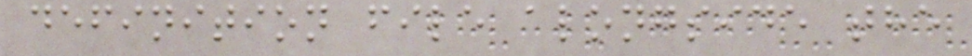definition file alongside the
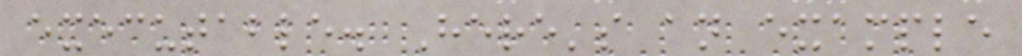executable. Here's an example
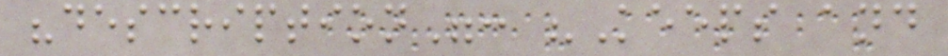"description": "Keeps and
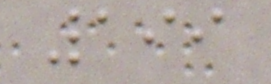199
